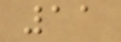11
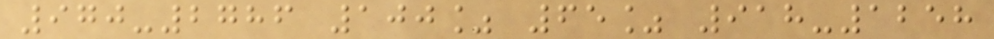970-2786 100% 65% 918-1258
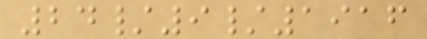24/9/1916
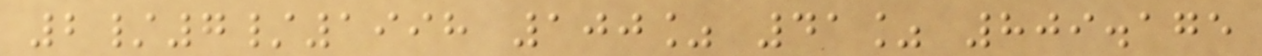2/7/1998 100% 41% 809.175
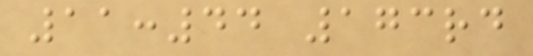11:44 173rd
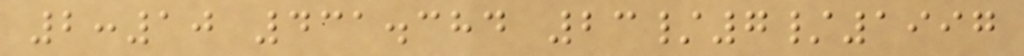2:10 431.384 23/7/1997
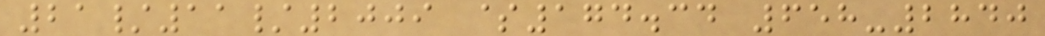21/11/2009 $174.34 658-2840
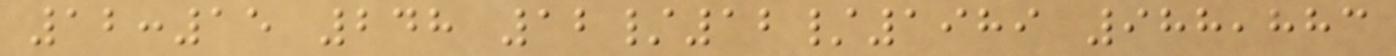12:15 248 12/12/1989 988,883
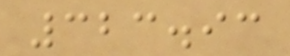323.93
